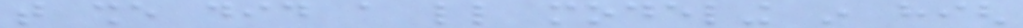that she did a little modeling in high
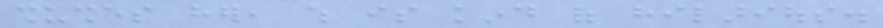shushes her, which is kind of hilarious.
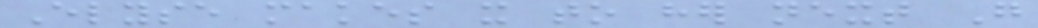Elyse makes it to her next Go
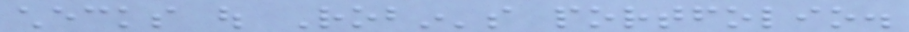checks out Robin's portfolio.
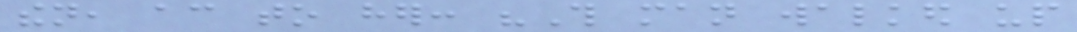then, according to her: "This man walked up
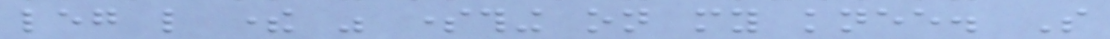leg like there was something on my knee. So
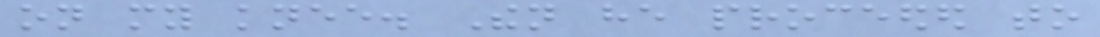on my knee. Then he proceeded to
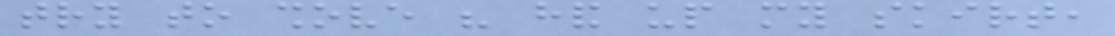try to shove his hand up my skirt,
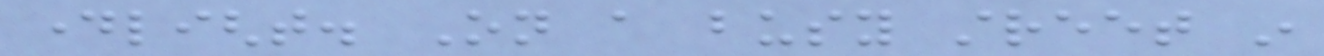daylight. On a busy street in
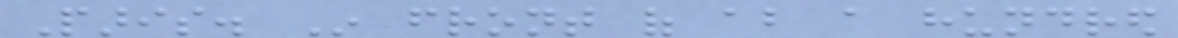Paris. In front of about a hundred
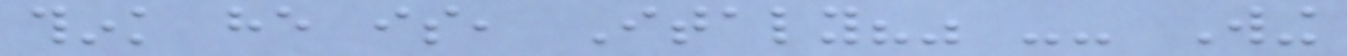think he is, Italy?" -- Wing
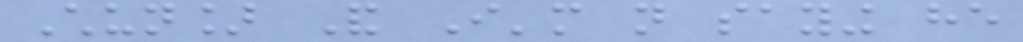Chun] And I'm not saying he
